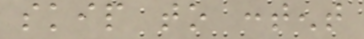skip to content
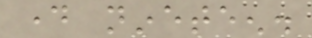day nineteen.
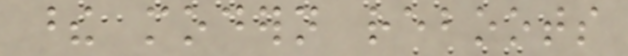these modern reboots
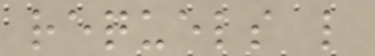requels like
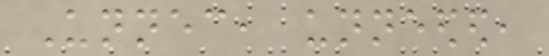Unnecessary, unneeded,
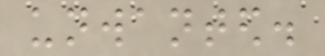unwanted.
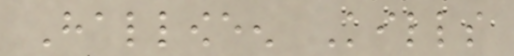Halloween Kills
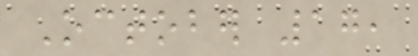October 17,
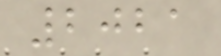2021
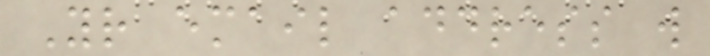Your email address will
